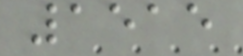1515
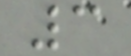3
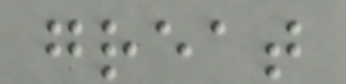great
